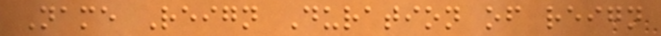Name Reign Duration of reign
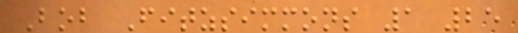Bob Fitzsimmons 1 25
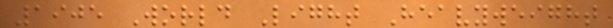1905 World Light Heavyweight
